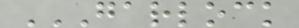GARLOCK
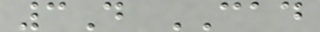3D CAD
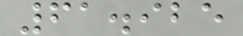61.925
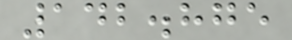142.875
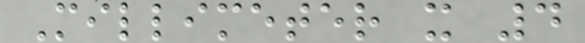Millimeter x 4
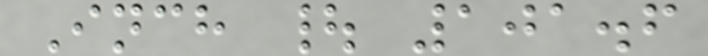Inch | 101.6
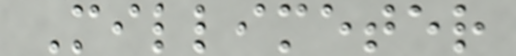Millimeter
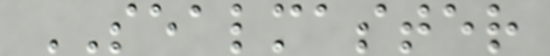SEALMASTER
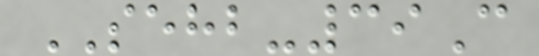SEHB-39C
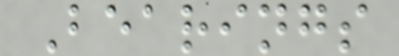Bearings
